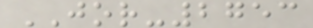JOR-2753
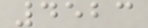4523
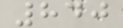840
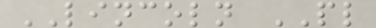LINCOLN PL
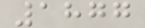1877
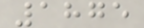1875
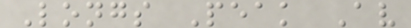Longs Peak Av
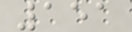151
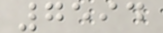7594
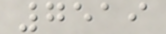7519
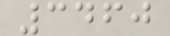3460
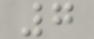7
